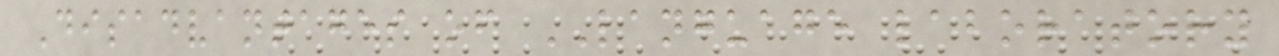Disadvantages of LANGUAGE laboratory
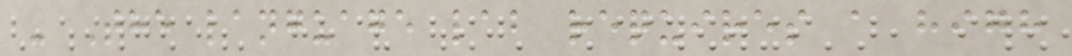- The language lab requires a high
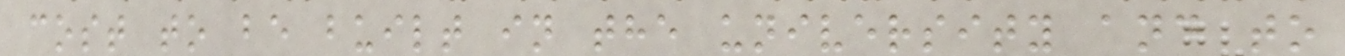cost to be built in the university and to
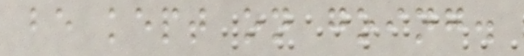be kept on going.
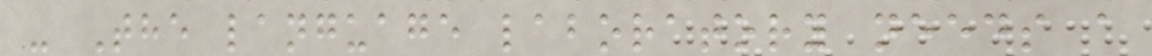- The language laboratory needs a
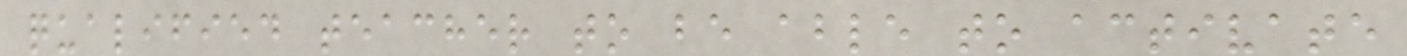qualified teacher to be able to activate
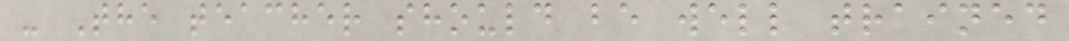- The teacher should be well trained
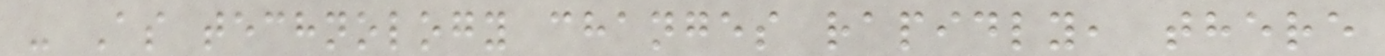- As technology changes rapidly, there
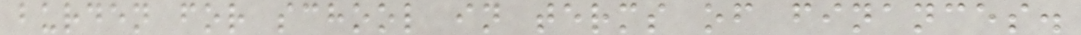burden for school in terms of finances.
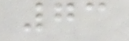73
